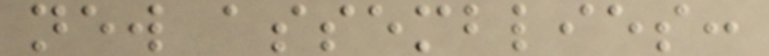new assemblies:
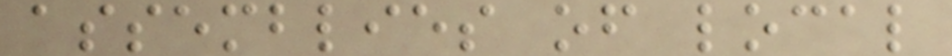assemblies of local
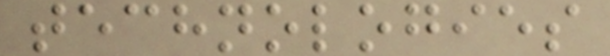technologies
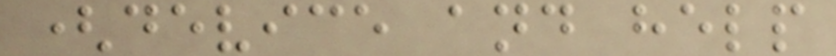(device and help
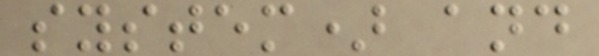system) and
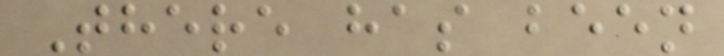There has been
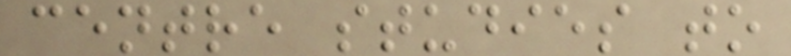centre studies to
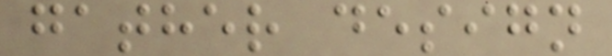gather design
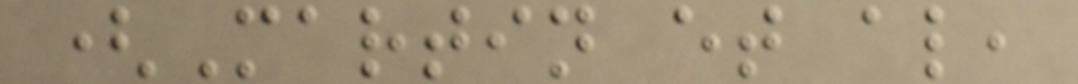(Martin et al,
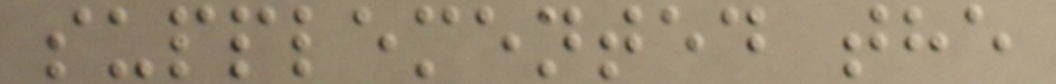supplemented the
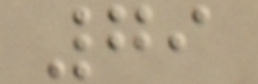79
